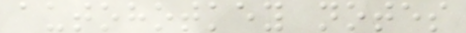autohotkey notes
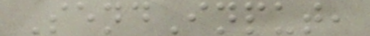SendInput,
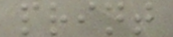print
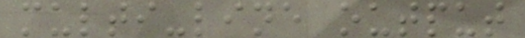multi-line output
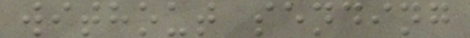without sending
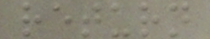return
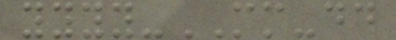yyyy-MM-dd
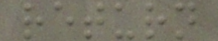return
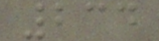234
